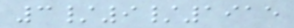3/9/1915
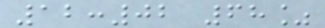12:02 68%
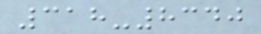318-8340
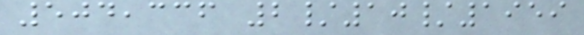504,336 2/10/1959
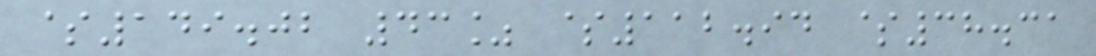$149.02 43% $112.94 $38.31
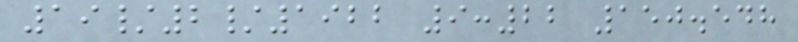19/2/1922 9:22 150.548
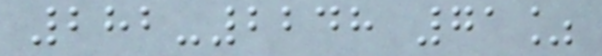282-2248 71%
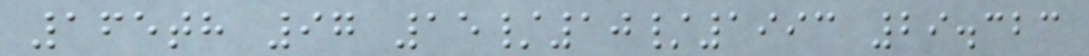165th 97 15/10/1993 29.323
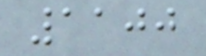1100
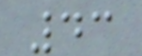43
